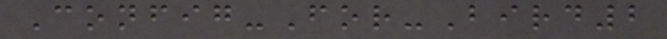Config-For-Bird2
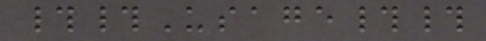##Usage##
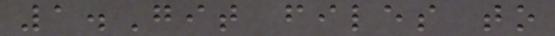1.Git files to
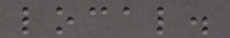local.
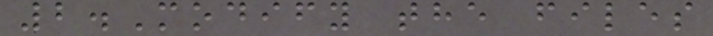2.Modify the files
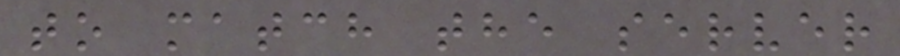to match the server
